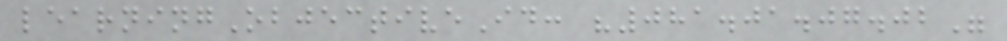learningObjectiveId: "081.01.07.02"
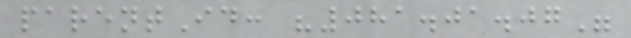parentId: "081.01.07"
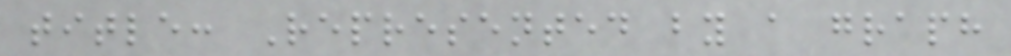title: Represented by a graph
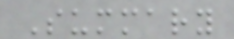Summary
